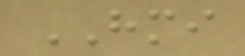HMI
